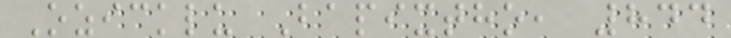Ozicklu Bapixtho, 844
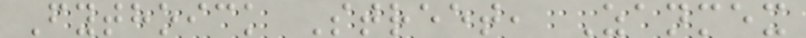Fythoick Street, Zanmex
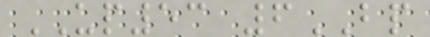UP53 6BP
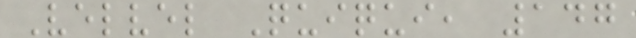Velvel Quiqui, 147
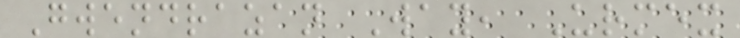Gwendrazan Way, Urmex
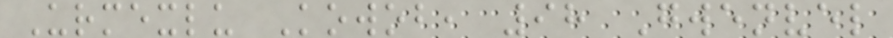Urmexlu Kowob, 98 Gwenvel
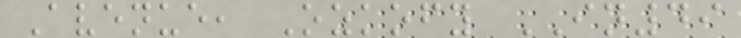Avenue, Ozkofy IN49
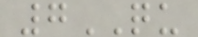7QU
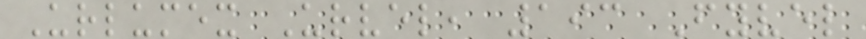Urlumex Urvel, 193 Fyvel
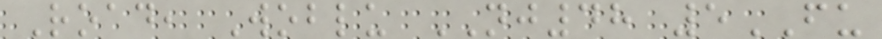Road, Woblu NJ48 5FU
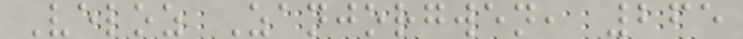Veloz Zanjorgwen, 265
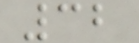32
